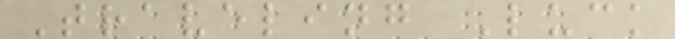Traveling Luck
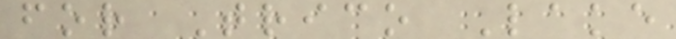for Trico Lake
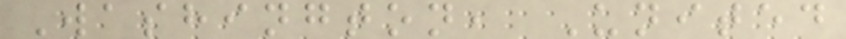Washington, United
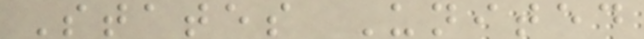States United
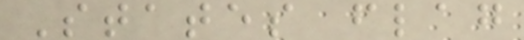States flag
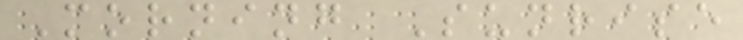Morning Sunrise
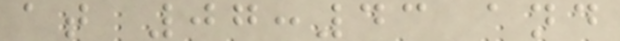at 07:43 and
